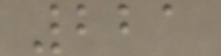221
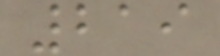219
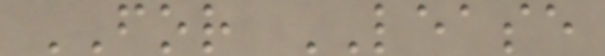FOR LEASE
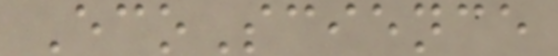EcoScience
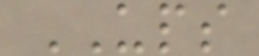UPS
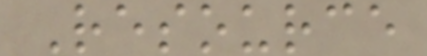Resource
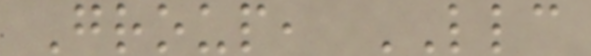Group, LLC
